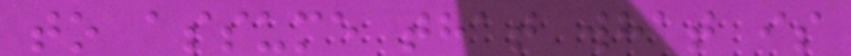to assume that what is
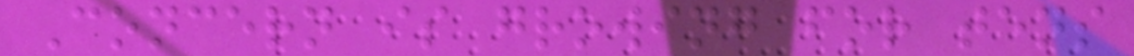Concern is growing for tens
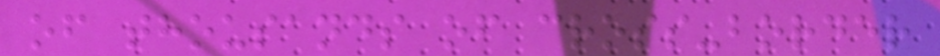of thousands of cross-border
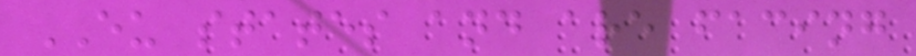EU states and are facing
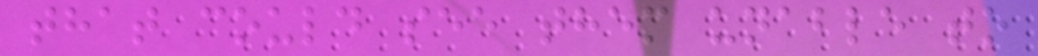that could see them unable to
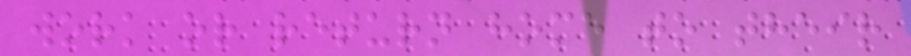work or return home to their
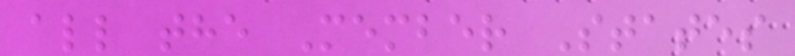all the Member States
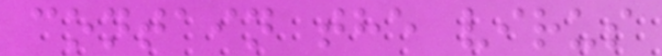contain the virus
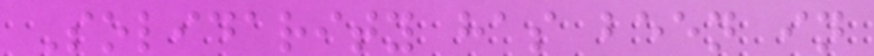Solidarity has been in
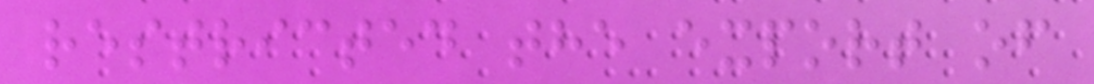restricted the export of
